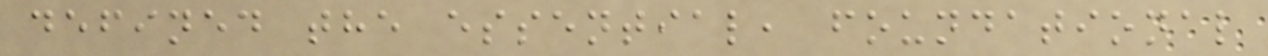defined the essential, foundational
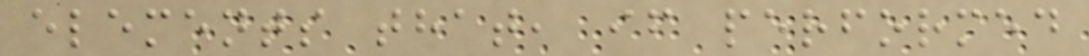elements that, if performed
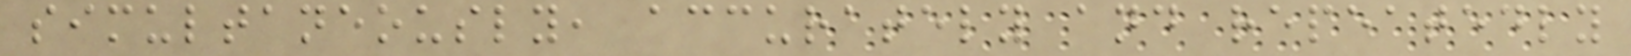simultaneously, accurately and repeatedly
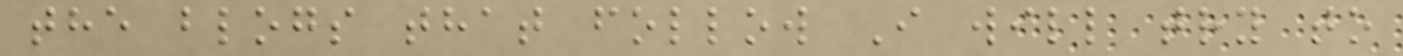the blogs that follow I will try to
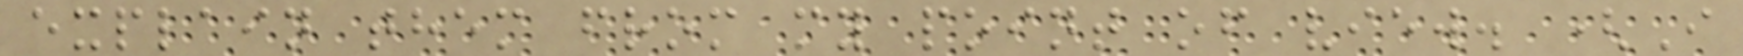explain them from my point of view. (I
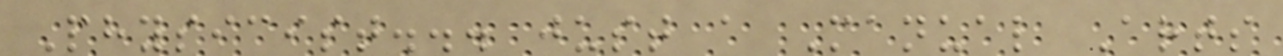Physicist... just a Manual Arts
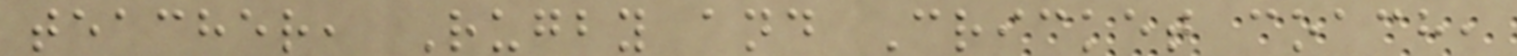teacher, Rugby and Cricket coach,
